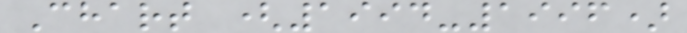Chart (1994-1996)
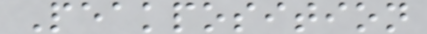Peakposition
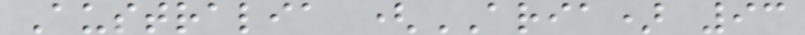Australia (ARIA) 93
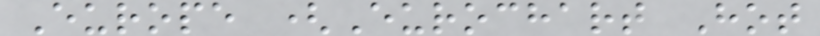Europe (Eurochart Hot
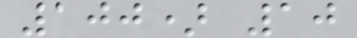100) 10
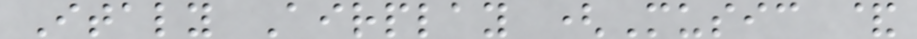Italy Airplay (Music &
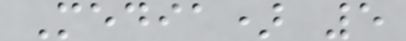Media) 5
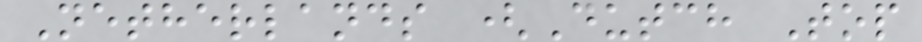Netherlands (Dutch Top
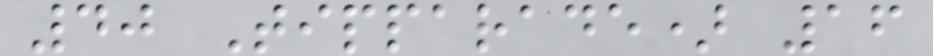40 Tipparade) 16
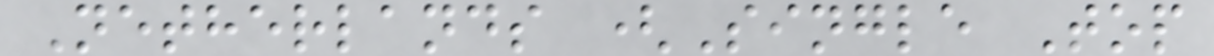Netherlands (Single Top
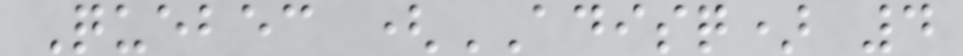Quebec (ADISQ) 4
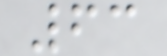63
